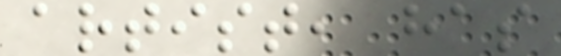artist, has
